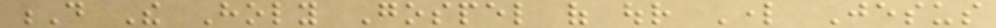D The Holy Gospel of our Lord Jesus
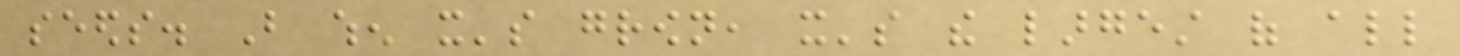seeds. But when it's grown, it's the largest of all
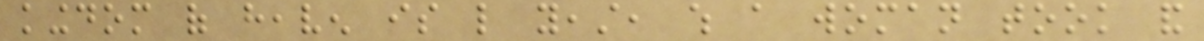kingdom of heaven is like yeast, which a woman took and
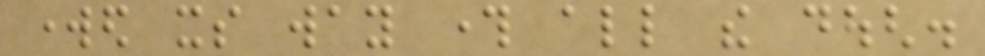worked its way through all the dough.
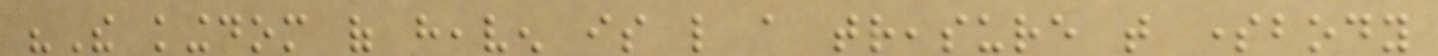"The kingdom of heaven is like a treasure that somebody
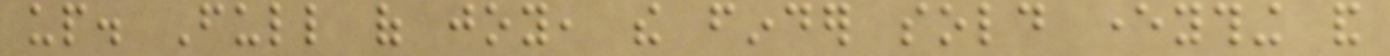up. Full of joy, the finder sold everything and
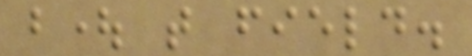bought that field.
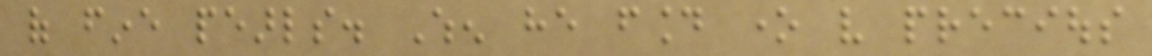of fine pearls. When he found one very precious
